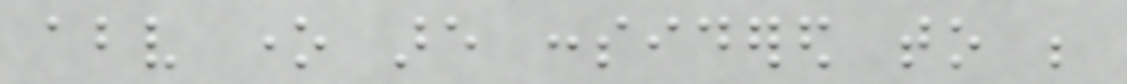above one are considered to be
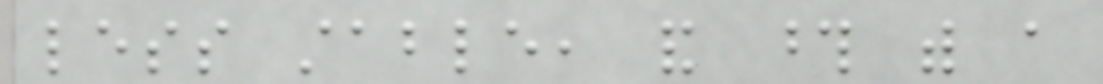less stable, and those with a
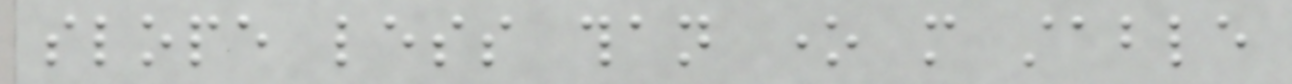slope less than one more stable
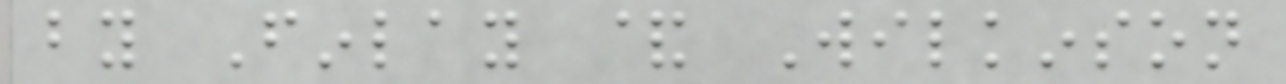by Finlay & Wilkinson
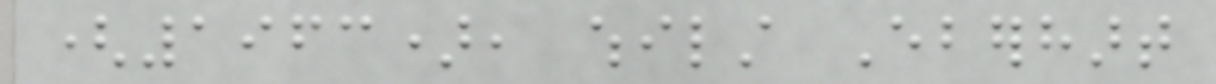(1963), whilst Eberhart
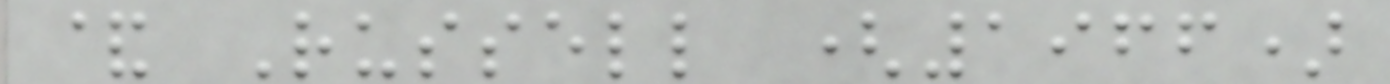& Russell (1966)
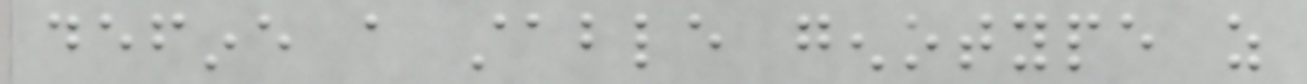define a stable genotype as
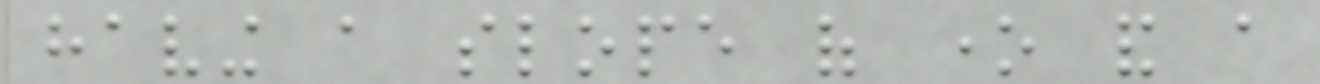having a slope of one and a
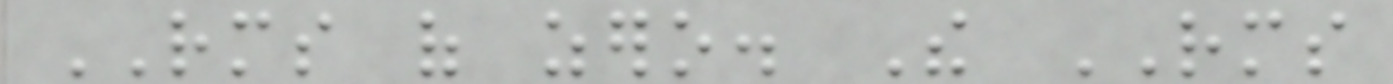RMS of zero. The RMS
